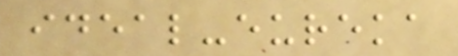ideal-eureka
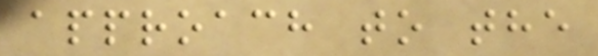approach to the
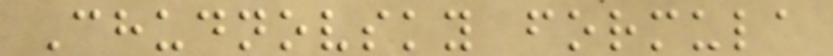Chudnovsky formula
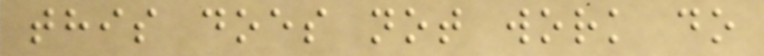this does not work do
